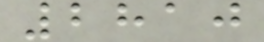2810
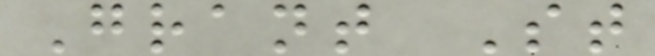Grant St
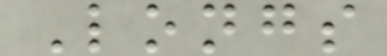Longs
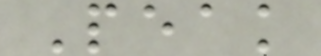Peak
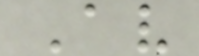Av
